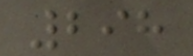298
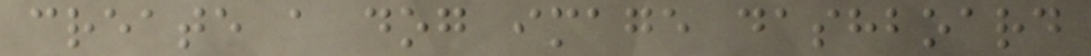create a dog image dashboard
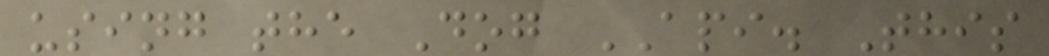using the Dog API. This
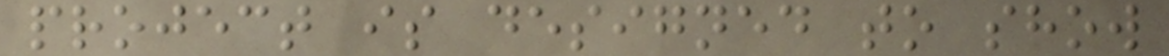project is designed to show
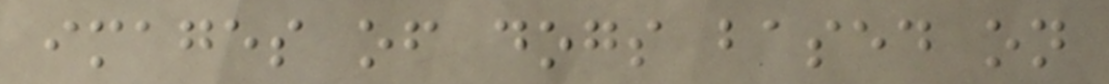images of dogs based on
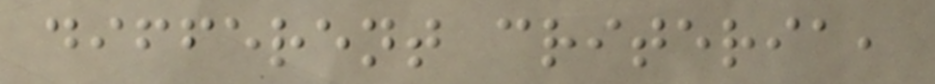different criteria,
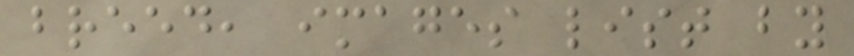breed, images list by
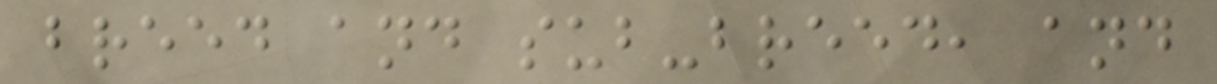breed and sub-breed, and
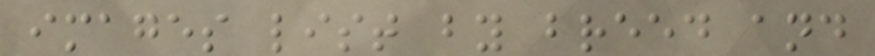images list by breed and
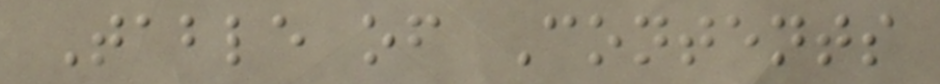Table of Contents
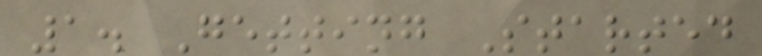1. Getting Started
